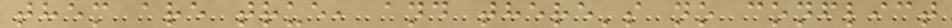them are true, and there's no conflict
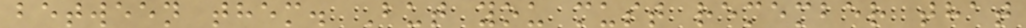between them. But you must remember that
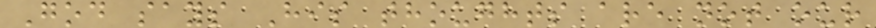God says His thoughts are not our
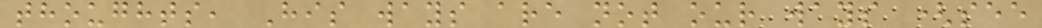thoughts, His ways are not our ways (see
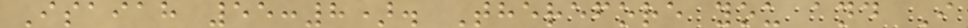Isaiah 55:8). Therefore you and I
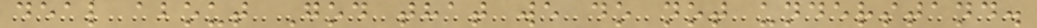deal about God that we do not understand.
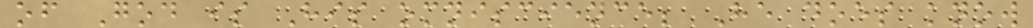of God is His omniscience; He does know
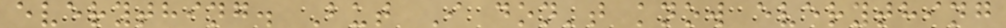everything. But I don't know everything
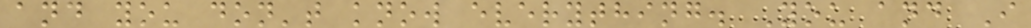and you don't know everything. You and I
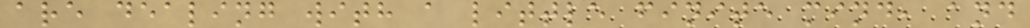are dealing with a little finite mind, and
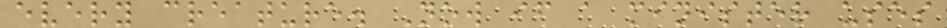every creature. Now if a minister uses
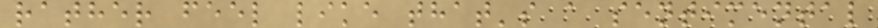rather feel like that's a sentimental
